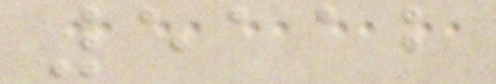5112
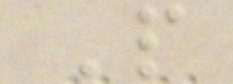P
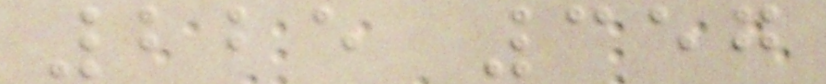225 357
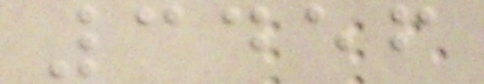3456
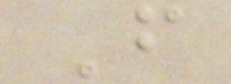F
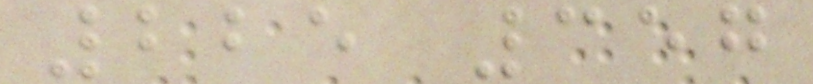225 357
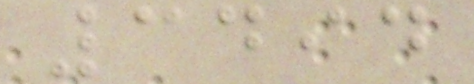3494
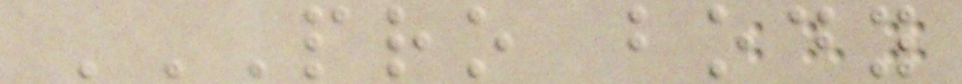PRO BODY
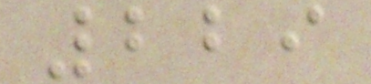229
